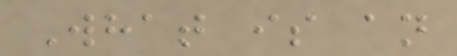What is an
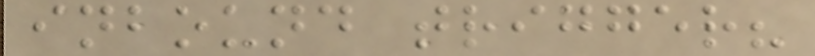inbound trigger?
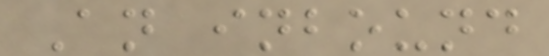An inbound
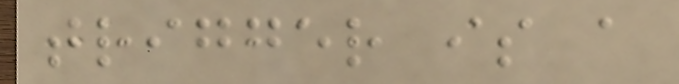trigger is a
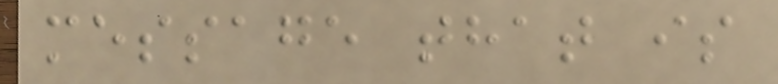message that is
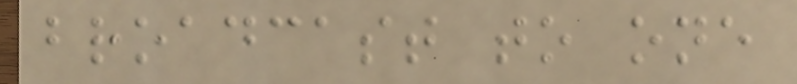broadcast to one
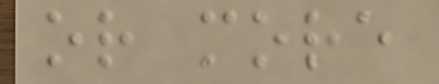or more
